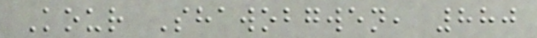Kour Shawobgwen, 880
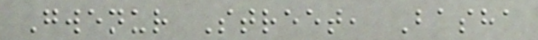Gwenur Street, Basha
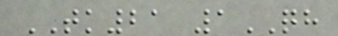TK21 1QH
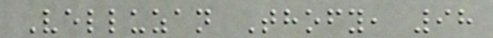Velluzan Thofy, 98
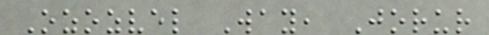Ozozvel Way, Jorur
